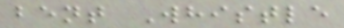bent Whistle
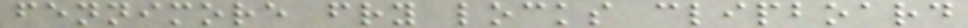fennimore fry locks clipboard
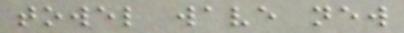towel wave new
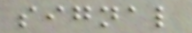signal
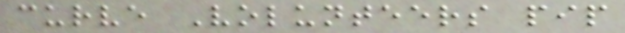curve Volunteers pip
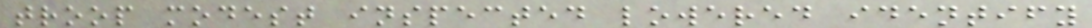troop modest inspected lowered identify
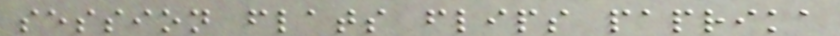session flats flips paprika
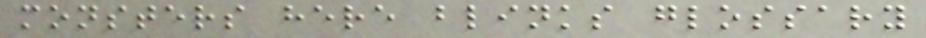monsters here blinks glossary
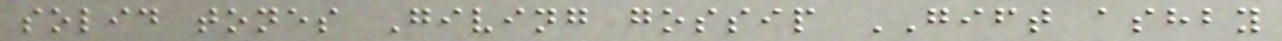solid tones Giving gossip GIFT ashby
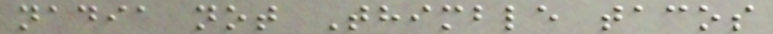nadia not Thimble tacos
